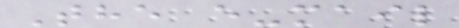The e-mail
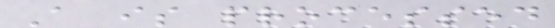A is processed
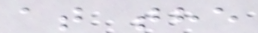at the
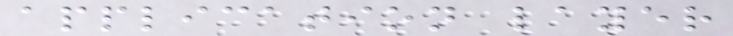application layer
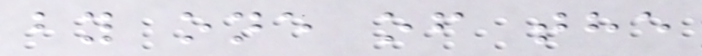by one of the
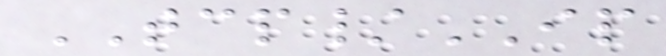TCP/IP
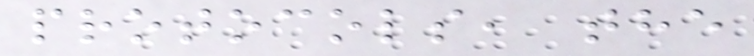protocols, the
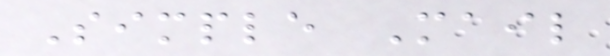Simple Mail
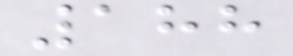188
